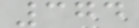374
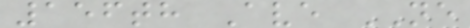156th Ave NE
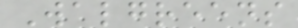Walgreens
